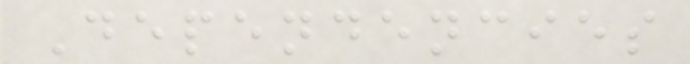Dependencies
